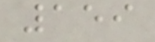159
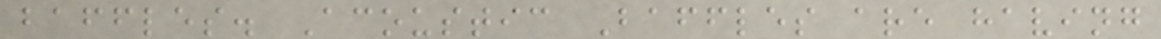baffles. Acoustic Baffles are having
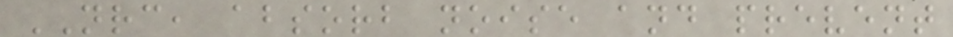NRC, absorb noise and prevent
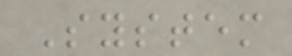System
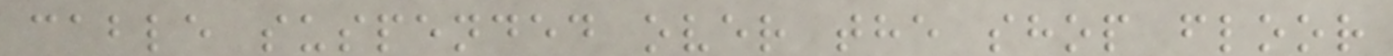cable suspended over the shop floor
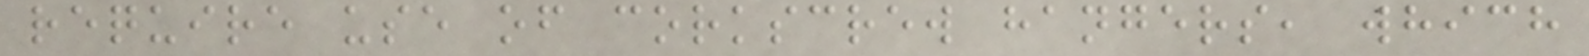require use of corkscrew hangers, which
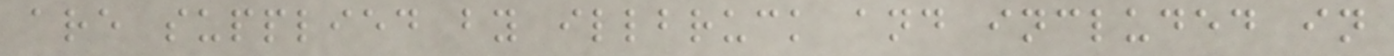are supplied by illbruck and included in
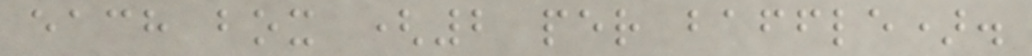each box (2 per baffle).
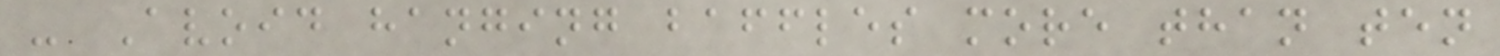- Avoid hanging baffles more than ten
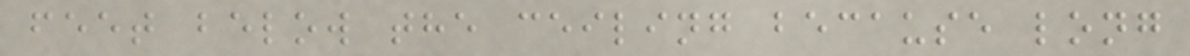feet below the ceiling because long
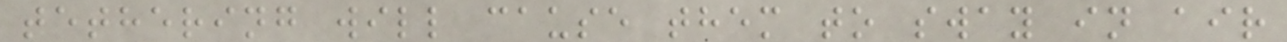tethering will cause them to sway in air
